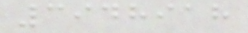3948918
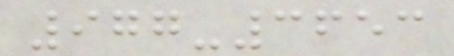977-3653
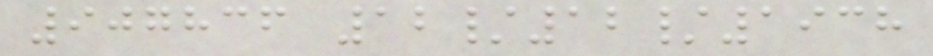907836 12/12/1938
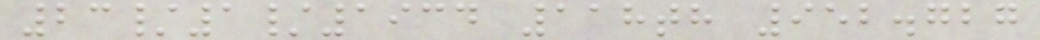23/1/1934 118th 952.727
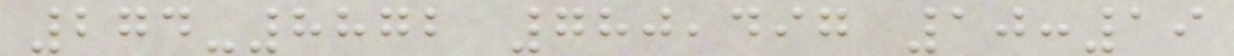274-8872 780,497 10:19
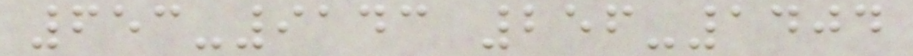653-9143 256-1404
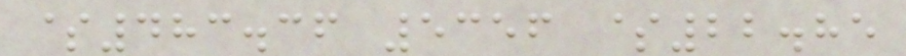$483.36 5356 $22.85
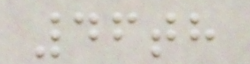46th
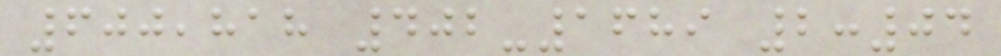600,818 402-1689 2:04
